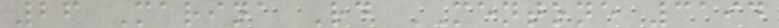26 Marina Rd MENTONE 3194
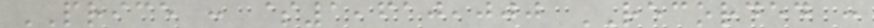PRICE : $1,610,000 RECORDED :
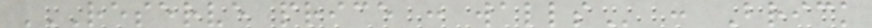RESERVE PRICE : WALLS : Brick
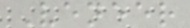Veneer
